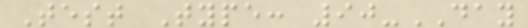Test Type: 90-DAY
